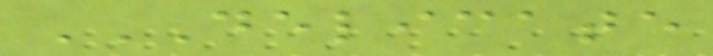DELICATE
